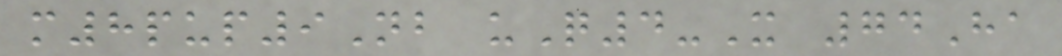m8pup9Nb uQ4-X 74Ha
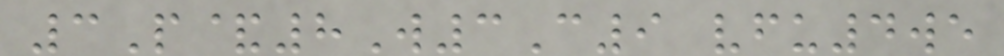3P&8W3C9 vfu4we
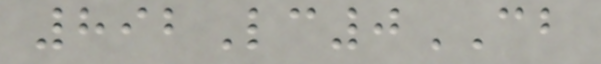892Lc0CB
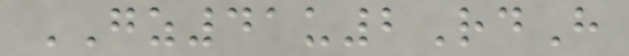GZ41u2RdH
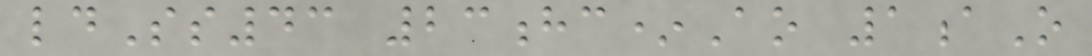ldSs43 23hc*Ao 1aO
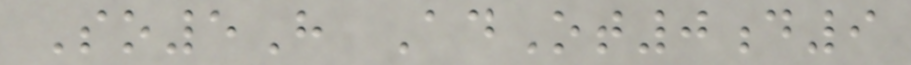So5H AdOt0d9
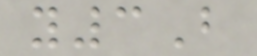y3B
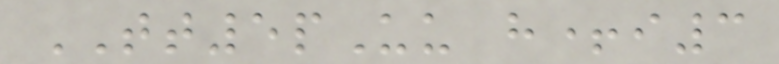TT5pUu h+i3
